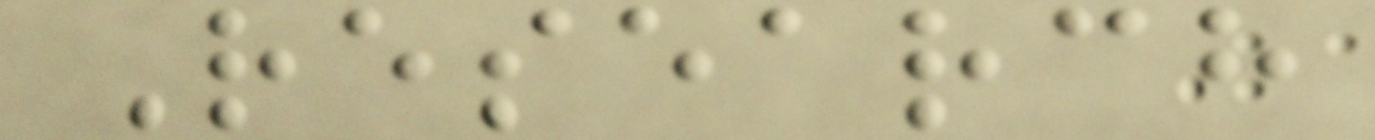Research
